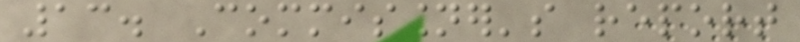13. Commissioner's report
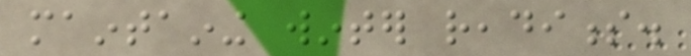maintaining winter readiness.
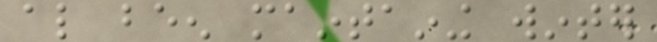also been maintaining winter
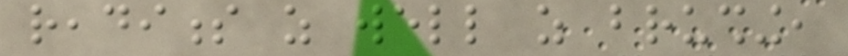readiness as well as brushing,
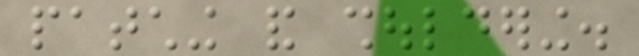patching and shouldering.
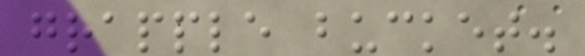grapple bucket.
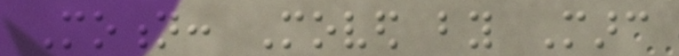Motion: Moved by Marc
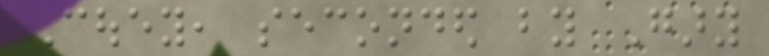Couey, seconded by Gary
